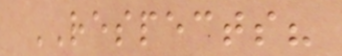RESPECTS?
